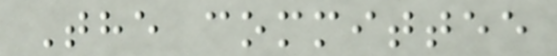The committee
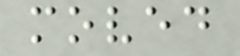moved
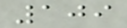109
